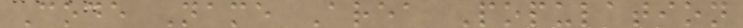Code Name Area Population
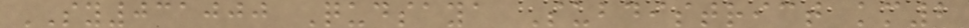SY031000 Qudsaya Subdistrict km2
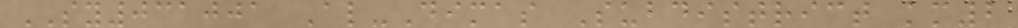SY031001 Al-Dimas Subdistrict km2
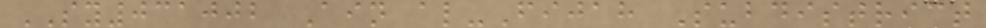SY031002 Ain al-Fijah Subdistrict
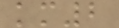km2
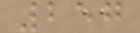257
